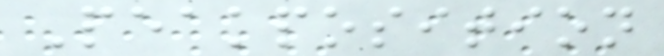Peakposition
